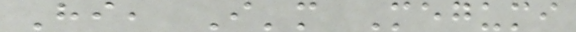Hi, I'm Megumi
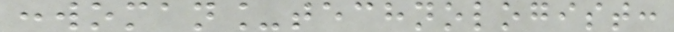:woman_technologist:
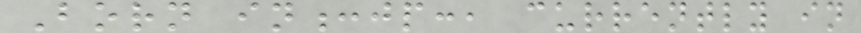Born in:jp:, currently in
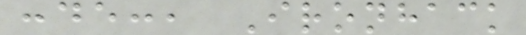:de:, Ironhack
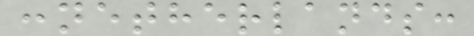:netherlands:
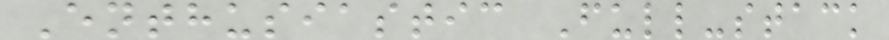Enthusiastic Full-stack
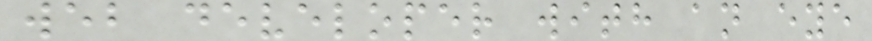web developer with an eye
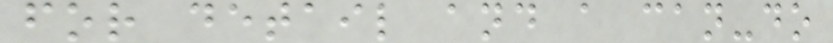for detail and a can-do
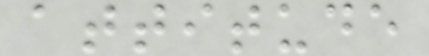attitude
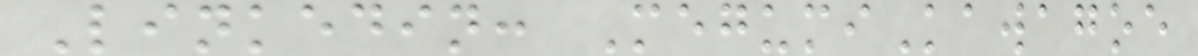Linkedin: MegumiKawagoe
